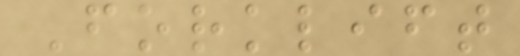Forklift
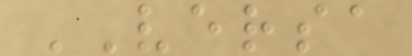VERSA
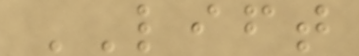LIFT
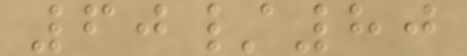60/80
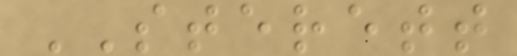STERETT
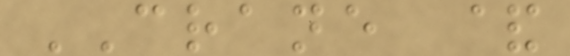CRANE &
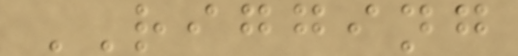RIGGING
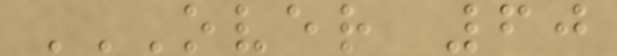OVER 60
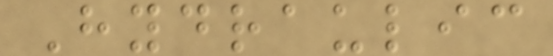Hydraulic
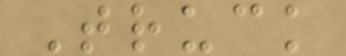Truck
